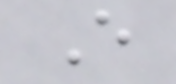E
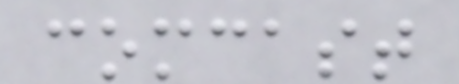comcast
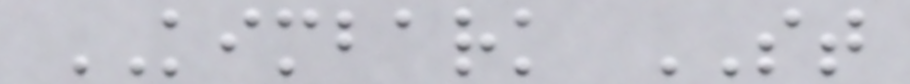KIMBARK ST
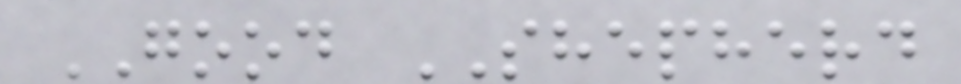GOOD SHEPHERD
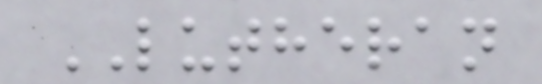LUTHERAN
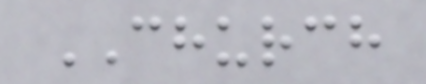CHURCH
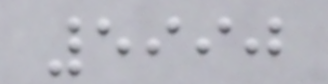5990
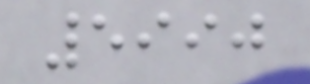5990
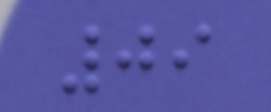09
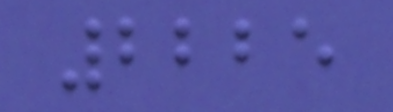2225
